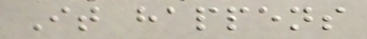It happens
